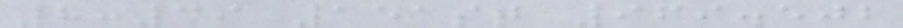8:39 151st 969.502
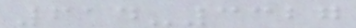614-3327
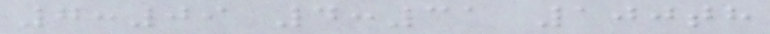7:09 4:31 100th
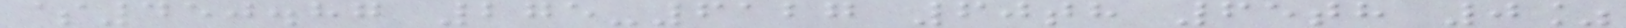$450.87 275-6127 60th 65th 0%
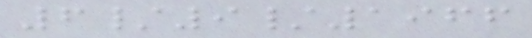6/9/1966
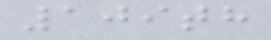109th
